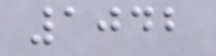1042
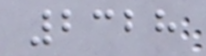2328
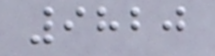9820
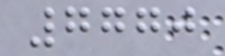7770
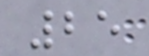25
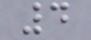4
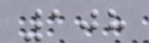108
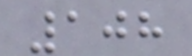108
